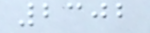2302
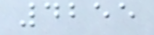4255
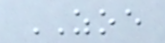ZOE
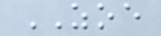ZOE
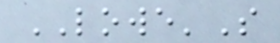LOWE'S
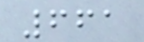661
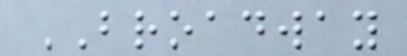BROADWAY
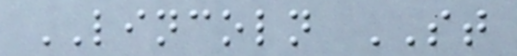LINCOLN ST
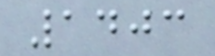1403
